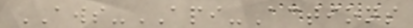AWS-API-Actions
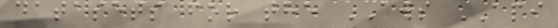datasets for the AWS API
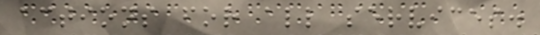actions for all services.
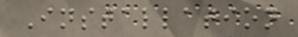Installation
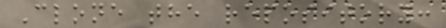Clone the repository:
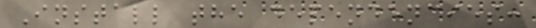Install the dependencies:
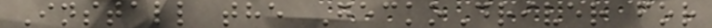Install the GeckoDriver for
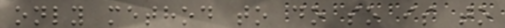only method to do so is to
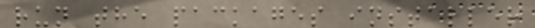run the packages installer
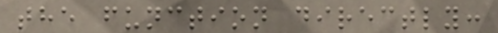the function directly:
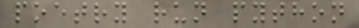poetry run python
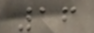16
